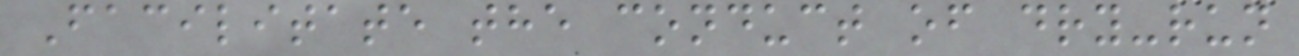Facilitate the conduct of dry-run
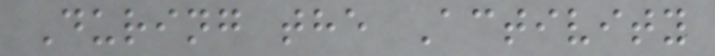During the Activity
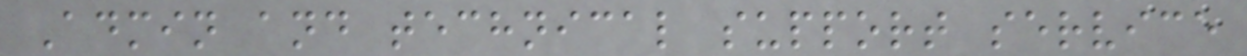Admin and technical support service
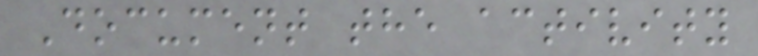Document the activity
